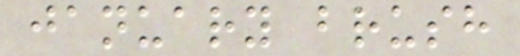january brush
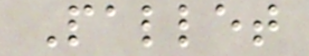Pallet
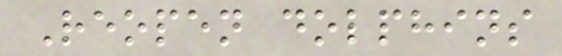Reopen dolphins
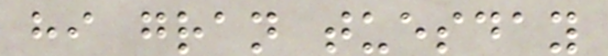hi gran tuesday
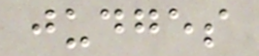judges
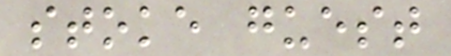stoke guest
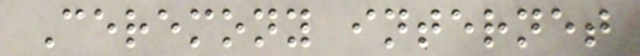Ceremony internet
